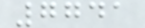7741
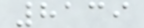8139
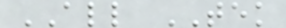ALL TEK
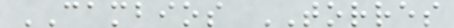CAMBIOS TORRES
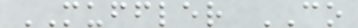MUFFLER CO
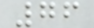76
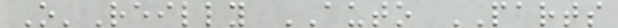O'Reilly AUTO PARTS
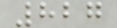827
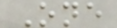One
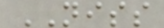NISS
